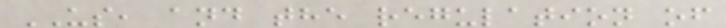US, and the regulation of
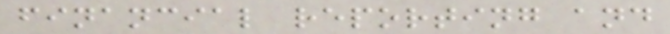financial reporting and
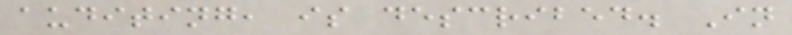auditing, is described. In
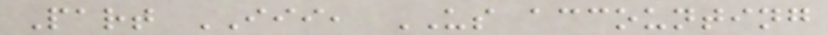Part III, US accounting
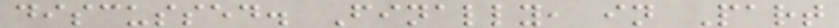discussed. Finally, in Part
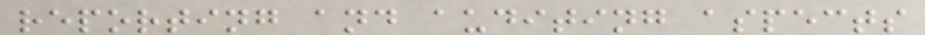reporting and auditing aspects
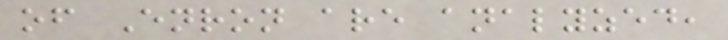of Enron are analyzed,
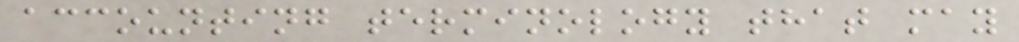accounting terminology that may
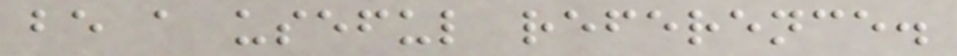be a useful reference.
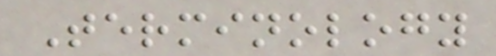Terminology
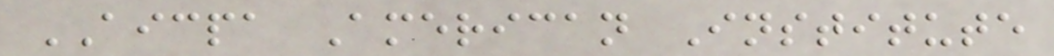AICPA American Institute
